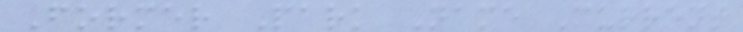Former Park Name Current
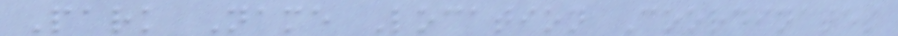Park Name Location Coordinates
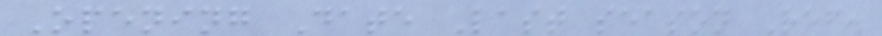Opening Date Last season Ref.
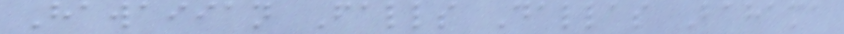Hawaiian Falls Dallas Bahama
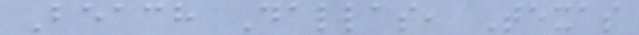Beach Dallas, Texas
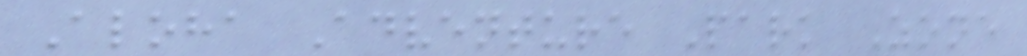Aloha Adventure Park Zone
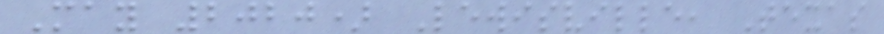May 2020) Lewisville, Texas
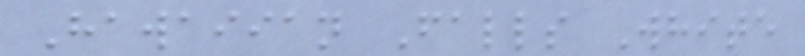Hawaiian Falls White
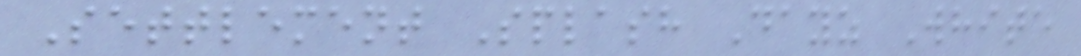Settlement Splash Dayz White
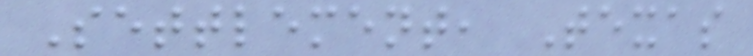Settlement, Texas
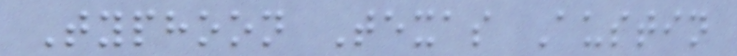Typhoon Texas Austin
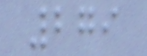279
